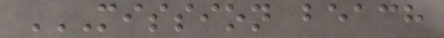MISSION BEACH
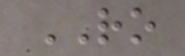RO
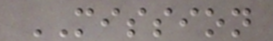MISSION
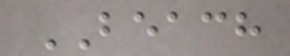BEACH
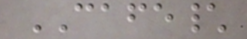CAFE\
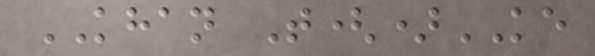KHAN T()KE
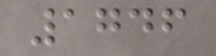1746
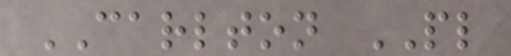CARLTON PL
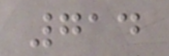714
